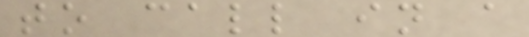to call in a
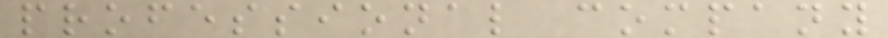professional company
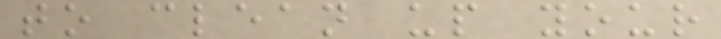to clean up your
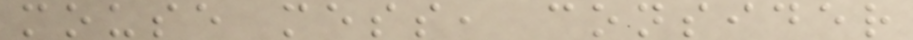mouse mess, consider
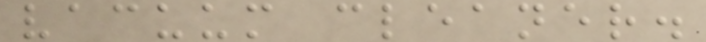vacuum cleaner.
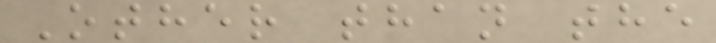Other than the
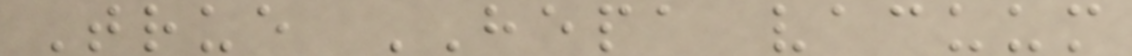True HEPA vacuum
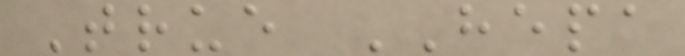True HEPA
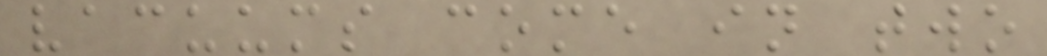vacuums come in two
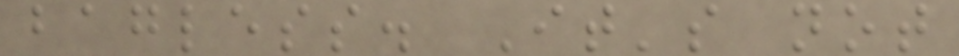bagless. It's not
